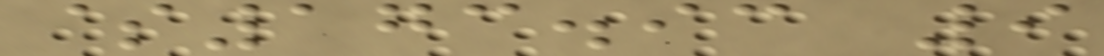$173.93 9
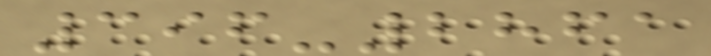396-2861
